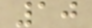10
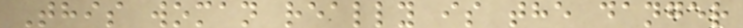This woman really is the danger
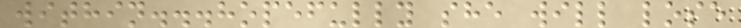within...hopefully she will lose
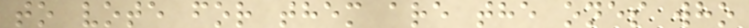to vote for them are the ones who
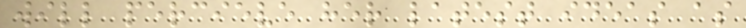will percieve her latest ideas as
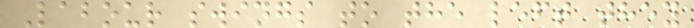Labour swings to the left they
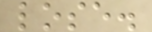lose.
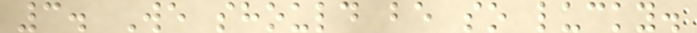3. We should be so lucky.
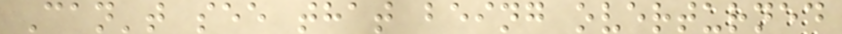Can't see that being overturned
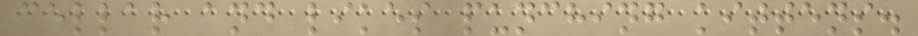cellar and likes punching kittens.
